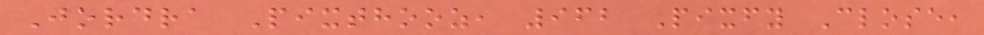Jordra Pixthooz, 962 Pixfy Close,
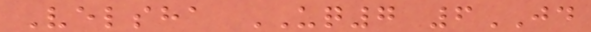Velsha UQ7 6JD
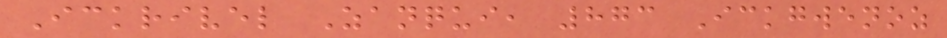Ickrivel Zanqui, 873 Ickgwenoz
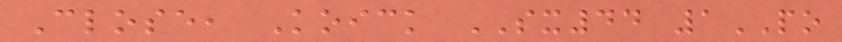Close, Koick SX44 1PO
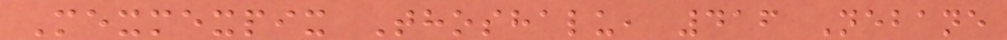Mexmexpix Thoshalu, 416 Nebane
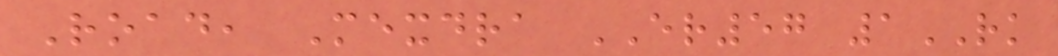Road, Mexdra ER57 1RK
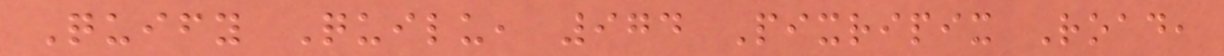Quify Quilu, 974 Pixripix Road,
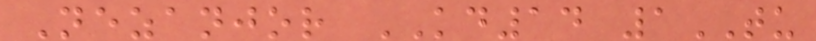Nezanjor KD14 1TU
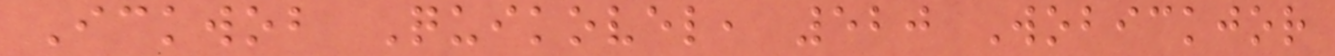Ickwob Quikovel, 520 Wobickjor
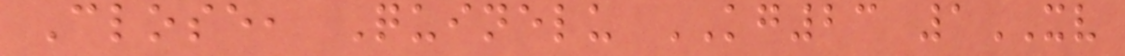Close, Quinelu KG23 1XV
